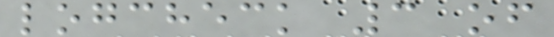logcheck 3 of
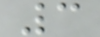3
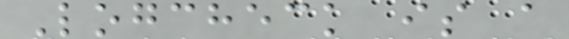Logcheck is a
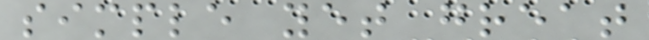simple yet great
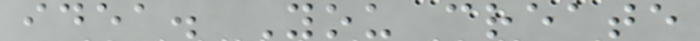idea. You create
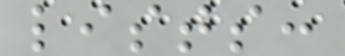lists:
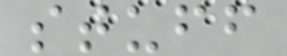stuff
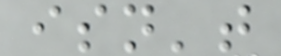isn't
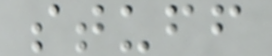stuff
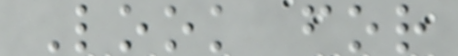Look for
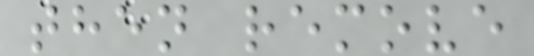then remove
